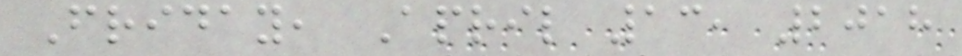Friday, April 13, 2018
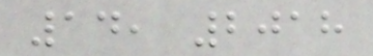14, 2018
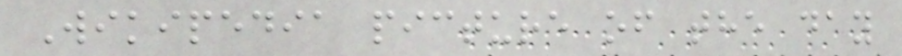Wikipedia picture of the day
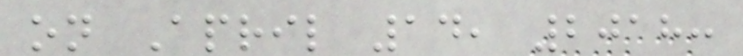on April 14, 2018:
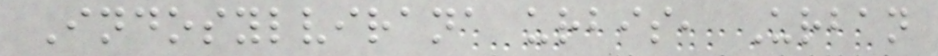Indosylvirana urbis, Urban
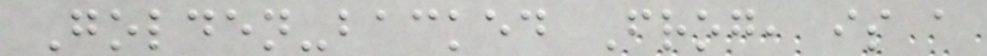Golden-backed Frog, is a
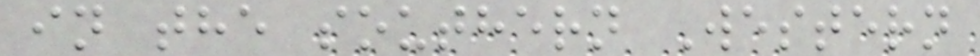in the southern Western
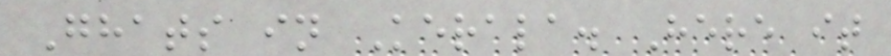Ghats in Kerala. Here it
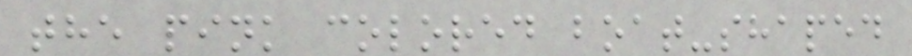the pink colored boat-shaped
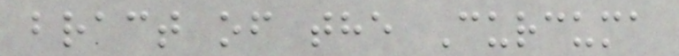bract of the Curcuma
